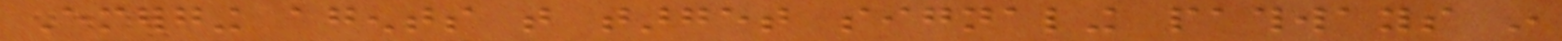Emerging agents that target signaling pathways in
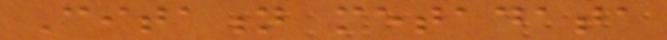Citation metadata
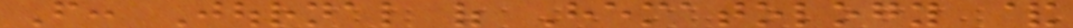From: Journal of Hematology &
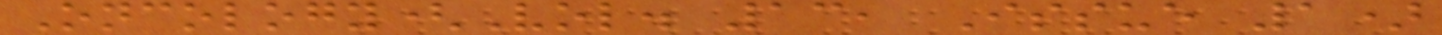Oncology(Vol. 13, Issue 1)
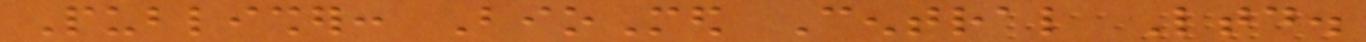Publisher: BioMed Central Ltd.
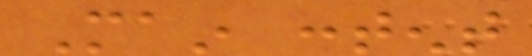Main content
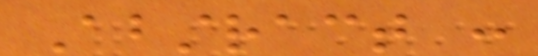Abstract :
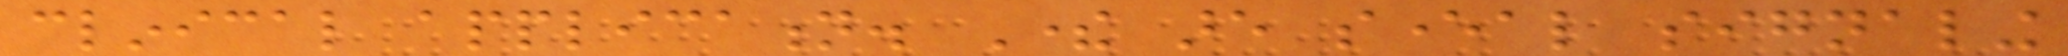clinical application. There are several signaling
